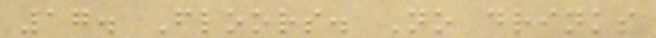17. Floors. No drinks
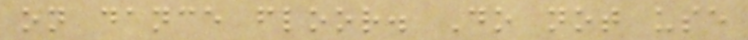on dance floor. Do not use
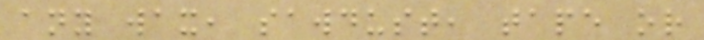any wax, sawdust, tape or
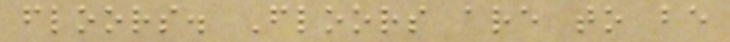floors. Floors are to be
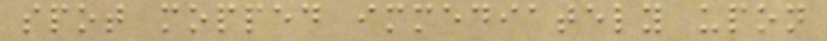spot mopped immediately upon
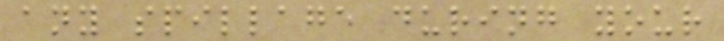any spillage during your
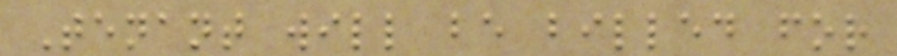Tenant will be billed for
